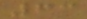63
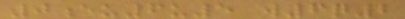0eu6u5 w6q2
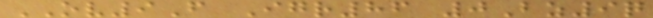OV9F Igr86 0Bz9q
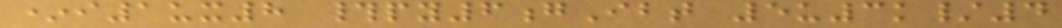*i1ux8 #py6gIbt 5u3k/4
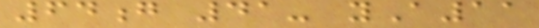64g 41- yA11
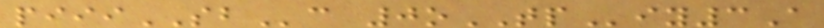piiiSBc 0oTPiy3A
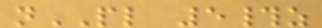nPL 5#z
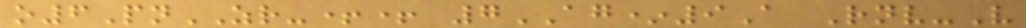o6PnZR-++ 7AG*9A Rnv-V
